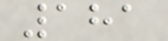181
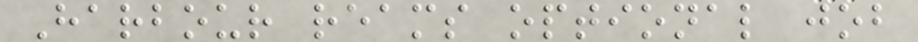Harbour reams optional job
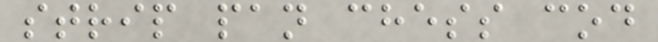strip pan chess cod
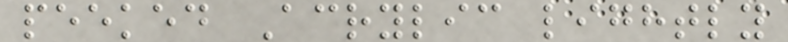peeked Acrylic lightly
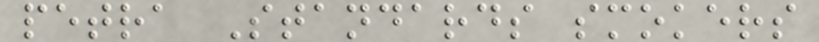petra Standards smokers
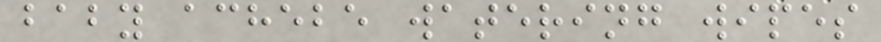baby achebe watering wipes
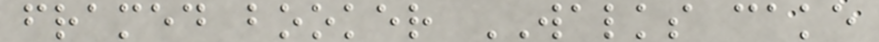framed booker WALKS cake
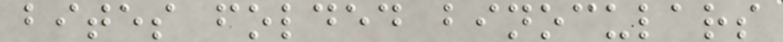bites folded binoculars
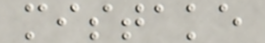mistake
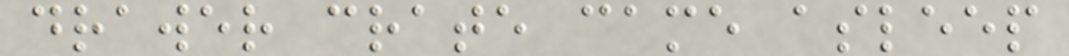drawer crate came asleep
